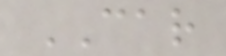CAR
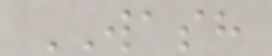WASH
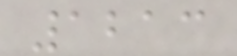1213
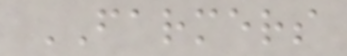FARMERS
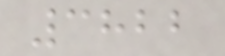3822
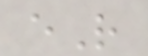eR
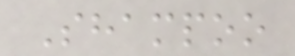Shampoo
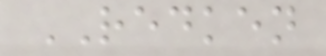REDKEN
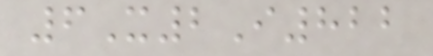6X2I822
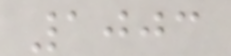1003
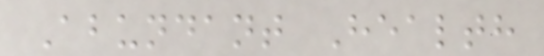Abundant Health
